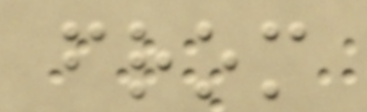from
